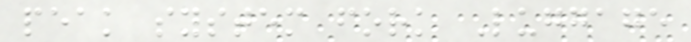peak system fork Luggage
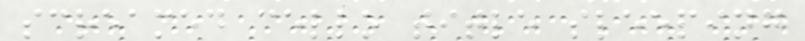screamed cello title sleeping
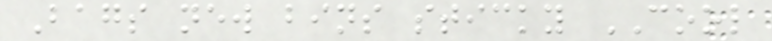Bags new bins sticky COOL
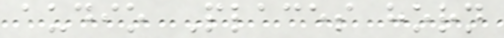audio Places horn
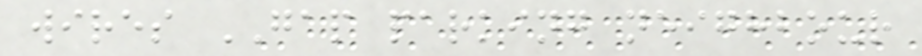wires GAP parking neighbour
